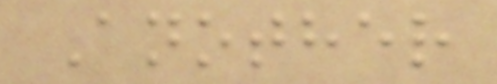Another
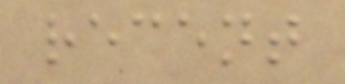recent
